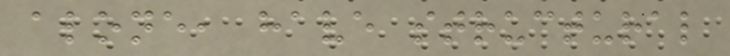alone, have structural
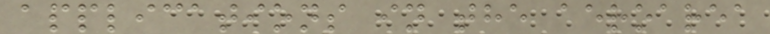applications in the aeroarea
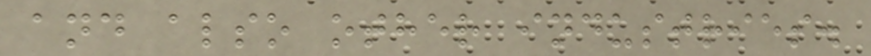and also other industries.
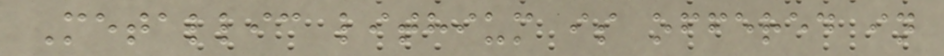Metallic lithium is offered in
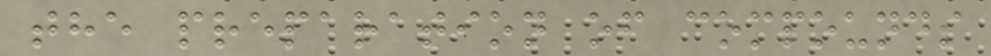the preparation of compounds
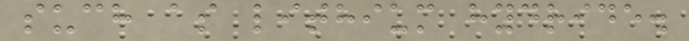such as lithium hydride.
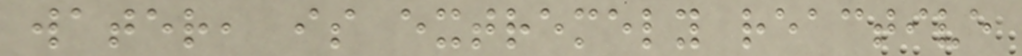water, is extremely reactive
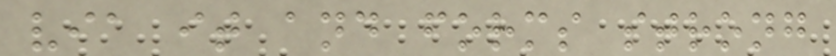via it and forms strong
